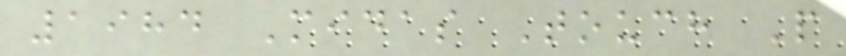1984 Midas Touch P
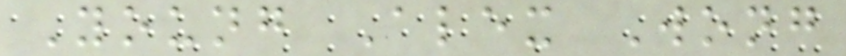Young Alex Wong
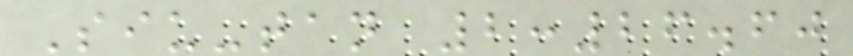Siu-tan 2:26.60
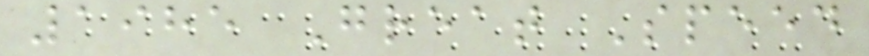1985 Great Speed
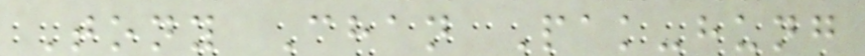Tony Chan Pak-hung
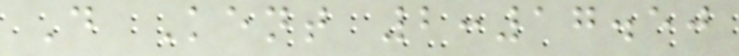D Kent 2:17.50
